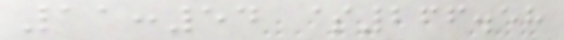11:54 $266.58
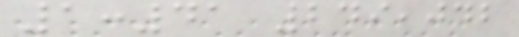1:41 249,042
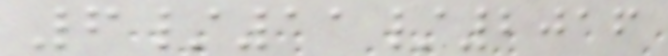6/11/2016
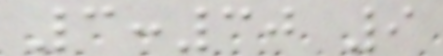3:30 9
